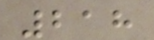218
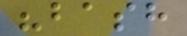"bash
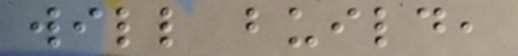will build,
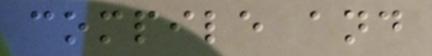compile and
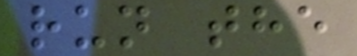run the
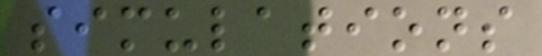simulations
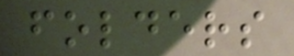folders
